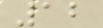12
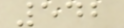542
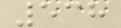538
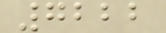7222
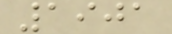1901
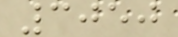3050
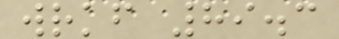wrkf 89.3
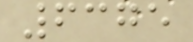6375
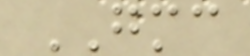GMC
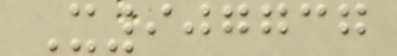X907737
